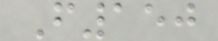F150
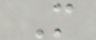M
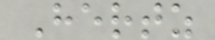Hertz
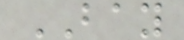BAY
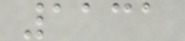1131
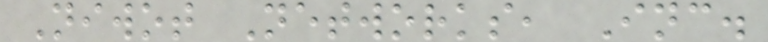Niwot Networks, Inc.
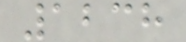1238
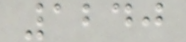1240
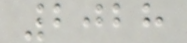2028
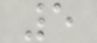5
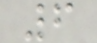6
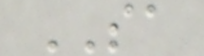SA
